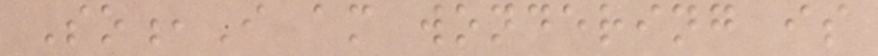So,I am wondering is
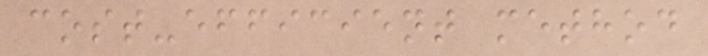cost-efficient method
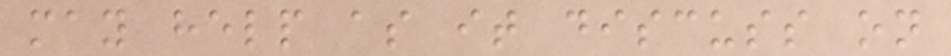may help as it discuss on
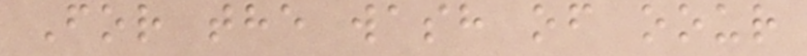For the wash of oour
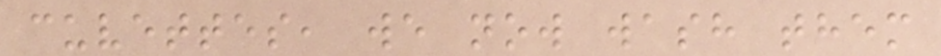cuvettes, we now wash them
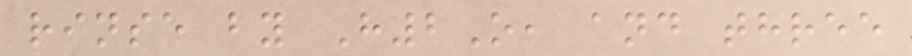rinse by H2O, and three
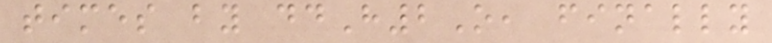times by ddH2O, finally
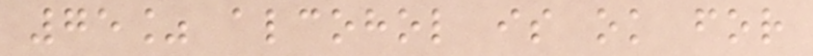75% alcohol is ok for
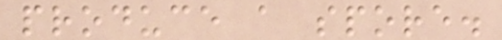produce a spore.
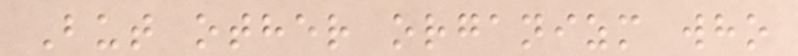But other organizm who
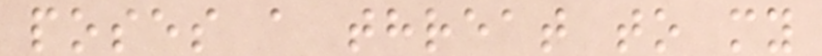poses a threat to my
